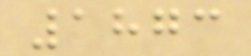1873
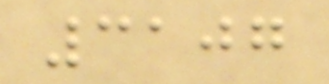3107
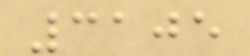3105
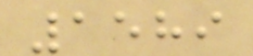1589
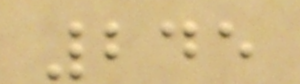245
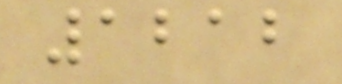1212
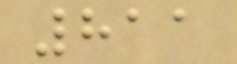811
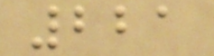221
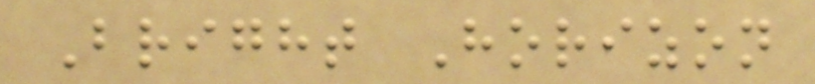Bright Horizon
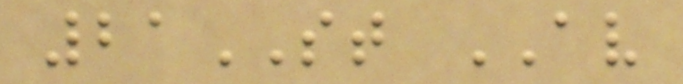21ST AV
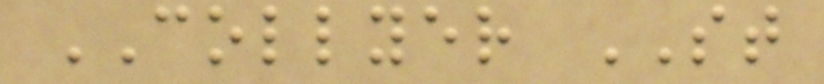COLLYER ST
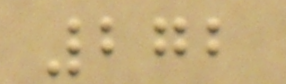272
